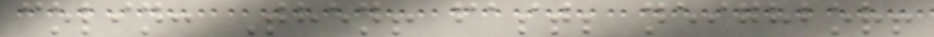colin: Then! fast; neighbor!
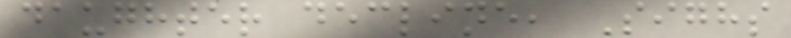daughter decline, Sighs
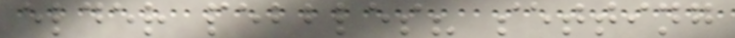elder pebbles? setting
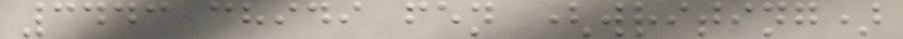3443 chidi fen (writing)
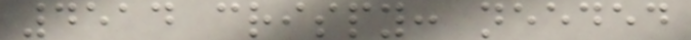4514 crispy: needed
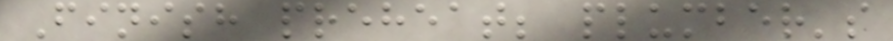Finish preheat; plumber's
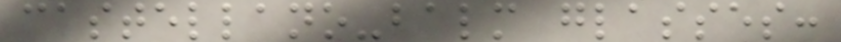castellano-balm glasses:
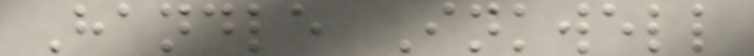Handle Inkwell
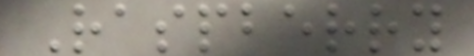Raspberry
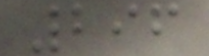296
